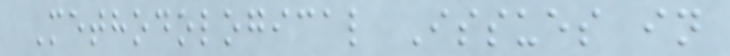Methodological Issues in
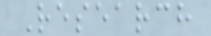Research
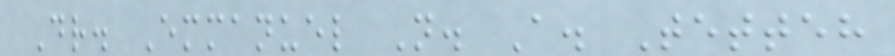Dr. Emmanuel N. A. Tetteh
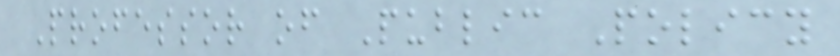Professor of Public Policy
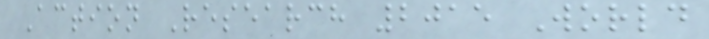Action Research 2015 World
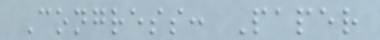Congress: Paper
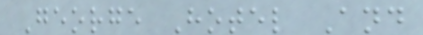George Hotel And
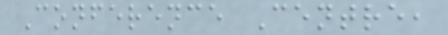Conference Centre,
